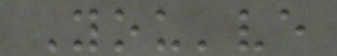You've
